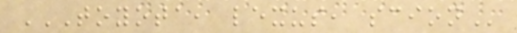TOYOTA, LEXUS, SCION
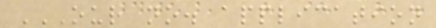OUR NO. APPLICATION
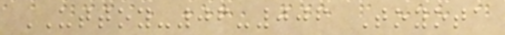UTTOY-06-006 Toyota
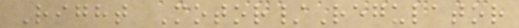Right Motor/Regulator
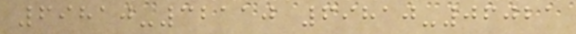69810-32110 69810-06021
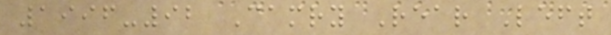1996-92 Camry Rear Left
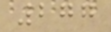277
